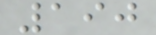190
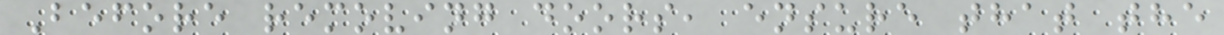Before removing doors, ensure that the
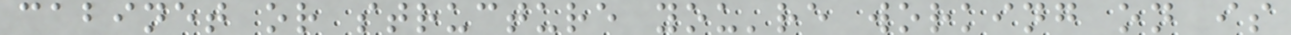cabinet or structure you're working on is
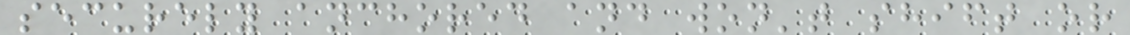securely anchored and won't shift or
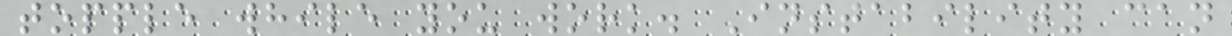topple while you work. Instability can
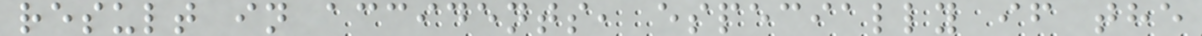result in accidents, especially if the
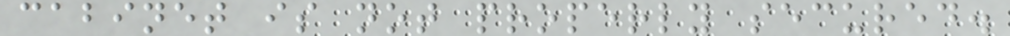cabinet is not properly secured.
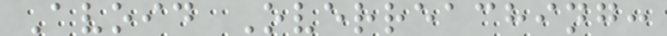Avoid Overreaching:
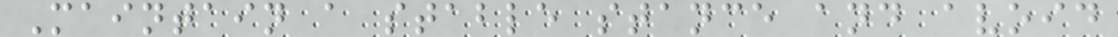Maintain a stable stance and avoid
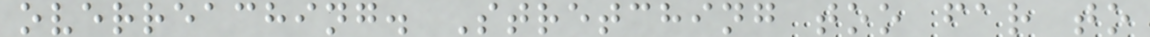overreaching. Stretching too far to
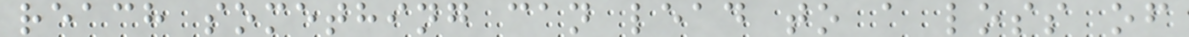reach something can lead to a loss of
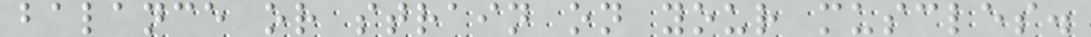balance or strain on your muscles.
